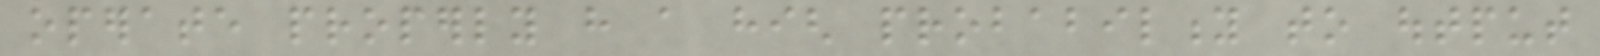operate properly have a high probability to output
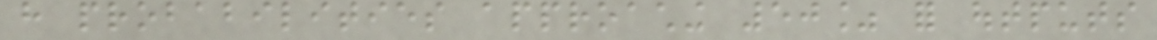have probabilities approaching 50% for outputs
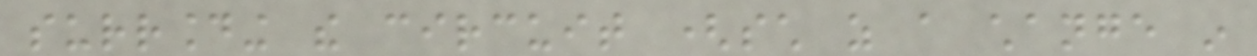surrounding the circuit (such as a change in
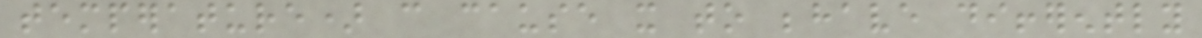temperature) can cause it to behave differently
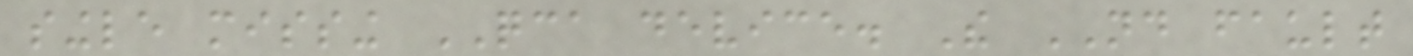single missing QCA device. The ND fault
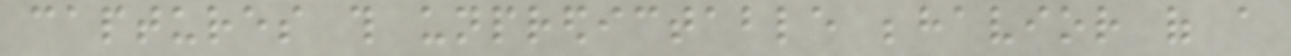captures this unpredictable behavior of a
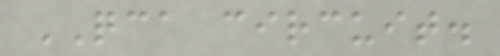QCA circuit.
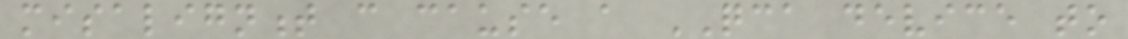misalignment can cause a QCA device to
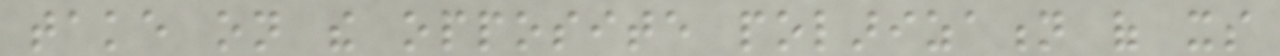take on the opposite polarization of its
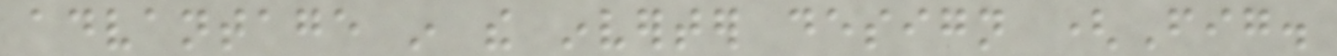advantage in the inverter design (Fig.
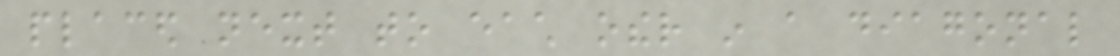placed next to each other in a diagonal
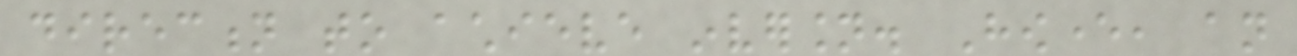direction to achieve inversion. However, an
